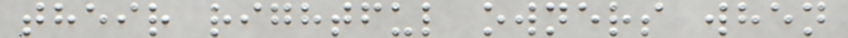their rightful owners when
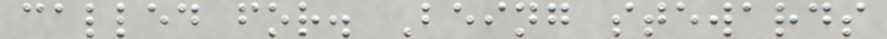called for. Being stewards
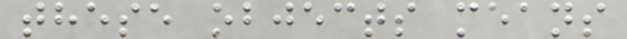these objects means
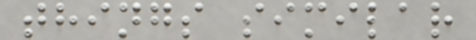things similar
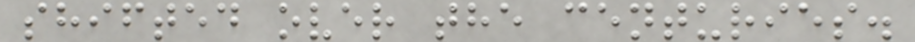shifted over the centuries.
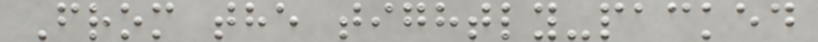From the tightly-packed
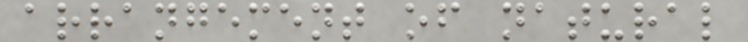arrangement of natural
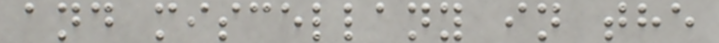and miscellany in the
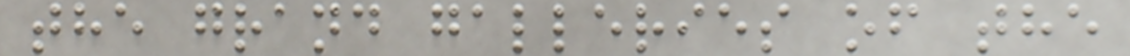the grand galleries of the
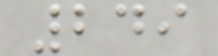249
